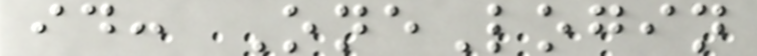id: OneLogin
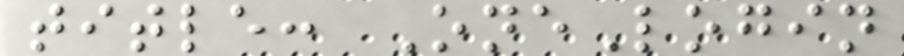title: OneLogin
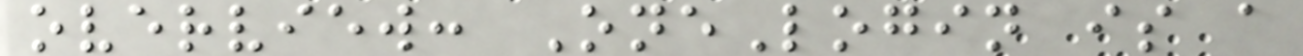overview: OneLogin is a
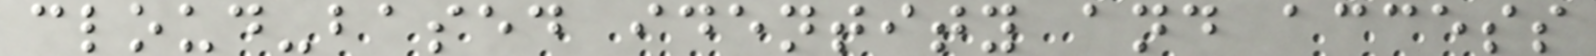cloud-based identity and access
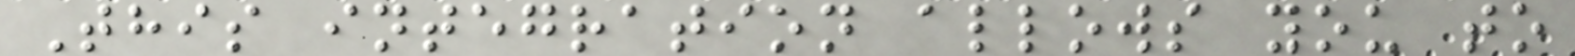This integration allows you to
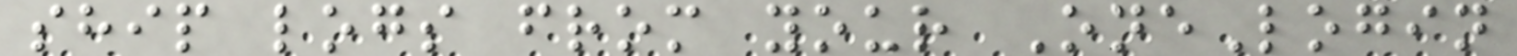ship logs from your OneLogin
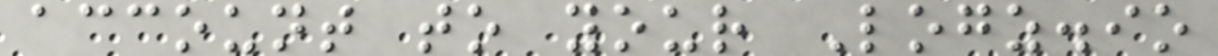account to your Logz.io
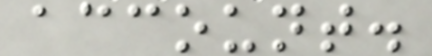account.
